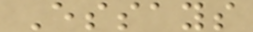Essays
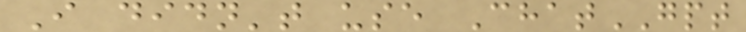I didn't use ChatGPT
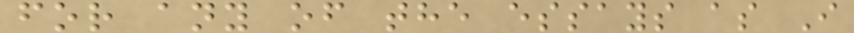for any of the essays as I
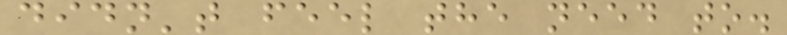didn't feel the need to.
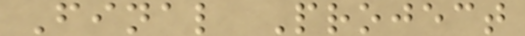Final Project
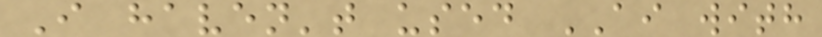I haven't used AI with
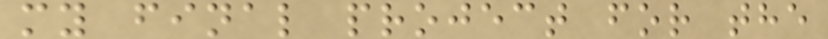my final project for the
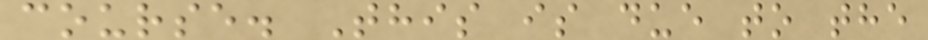course. This is due to the
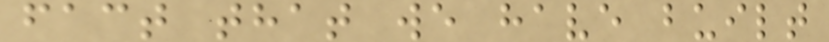fact that we have built
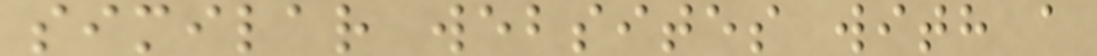similar websites with a
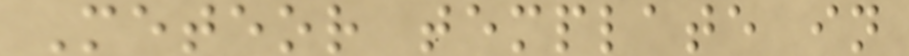Meteor template in
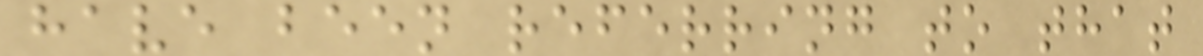have been referring to that
